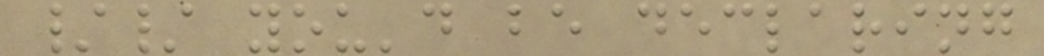// you'd be declaring
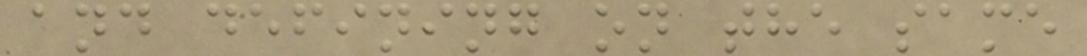and defining on the same
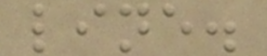line.
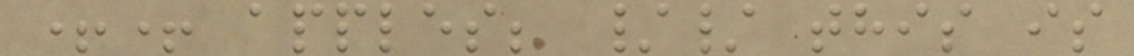++ apples; // this is
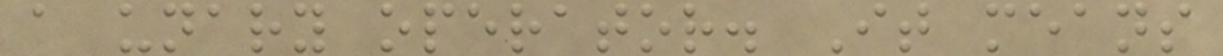a unary operator. It means
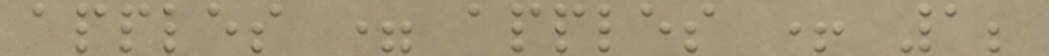apples = apples + 1;
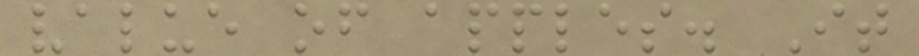value of apples. It
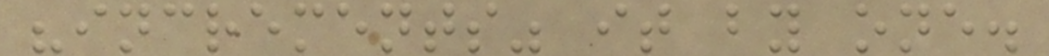"increments" it by one.
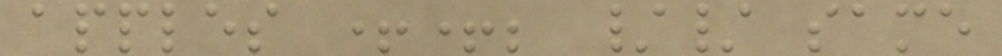apples ++; // same
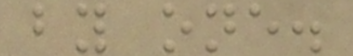by one.
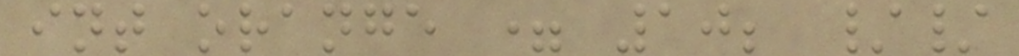int orange = 10; //
